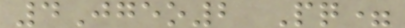4Jgeo2 Pq=
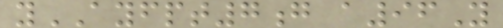yAYFPT7g a96Y
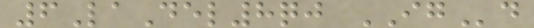6LaDel8qj IGd
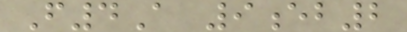F4A 9eb2
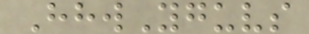HhwYguvs
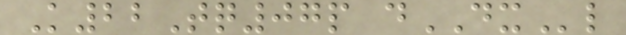K22Tq07p dDXl
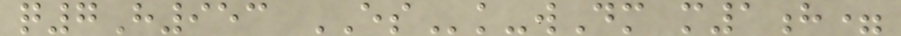q7H953 ESk-wDm m1h=
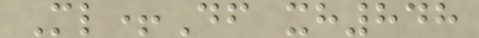Ml+Df xh848
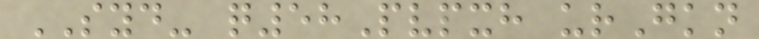SYD- q58Pvpxh urGkn
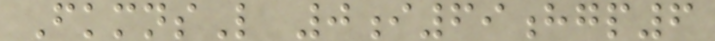FkmnsL 0i69hgp6
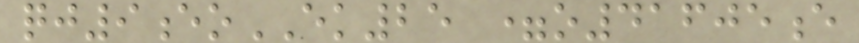qj9eoEK25 =o41605e
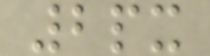2px
